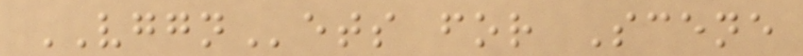VGGNets for Scene
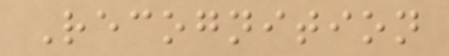Recognition
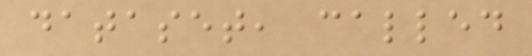dataset, called
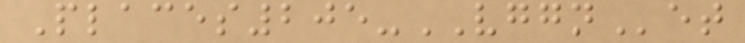Places205-VGGNet
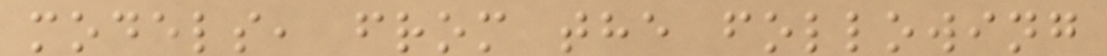models, from the following
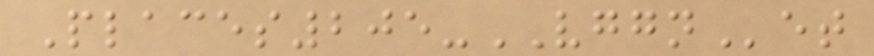Places205-VGGNet
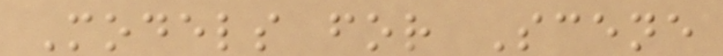Models for Scene
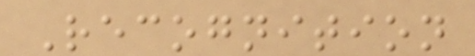Recognition
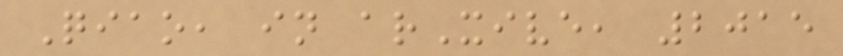Qiao, in arXive, 2015
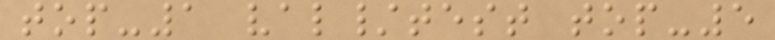top-1 val/test top-5
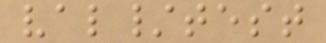val/test
